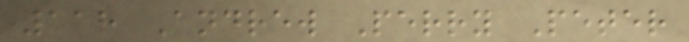118 Andrew Perry Peter
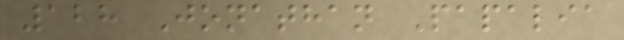128 Jonathan Papalia
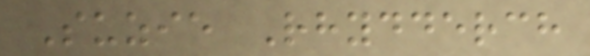Suzie Rhydderch
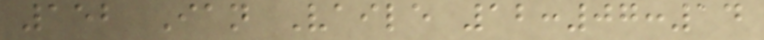152 Ian Vaile 12:07:14
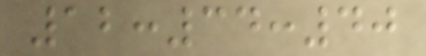12:34:40
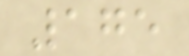175
